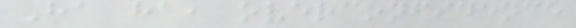Ha ha, overconfidence
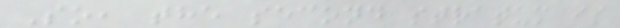So, the second stratum is
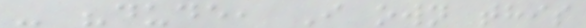- "dude, I own this
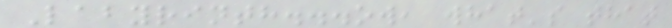Labyrinth...ow, what's that
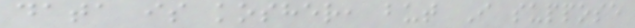data is kosher, but I suppose
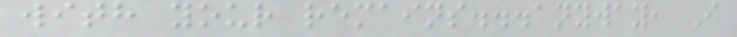with your remains...anyway, I
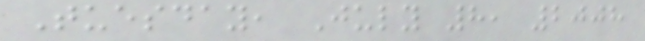Tuesday, July 8, 2008
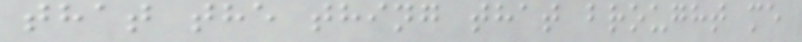that the thing that brought me
